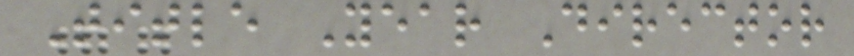Title Year Director
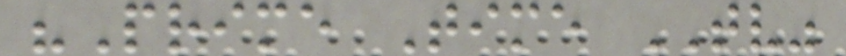"Prime Time TV"
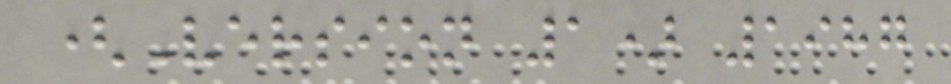(Version 1) 1987
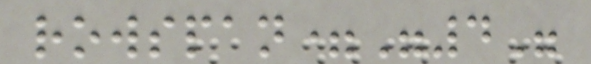rowspan="4"
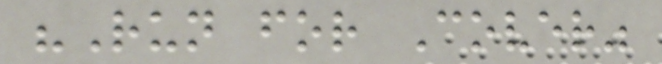"Run for Cover"
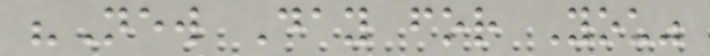"New Day for You"
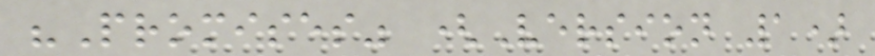"Promises" (Version 1)
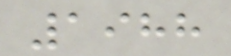1988
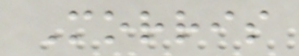Morris
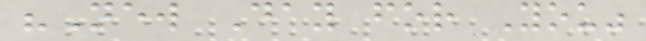"New Day for You"
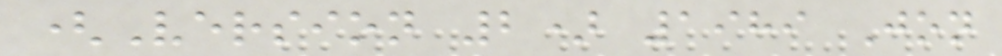(Version 2) 1989 Jon
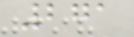271
